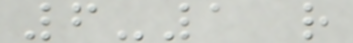6-1 r
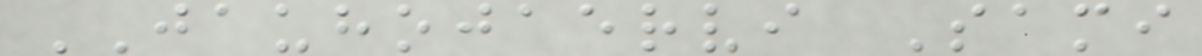JAUHOJAERVI Sami
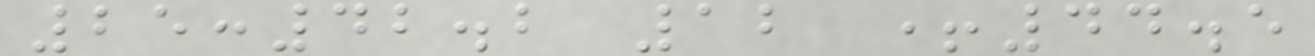25:42.2 12 +44.5
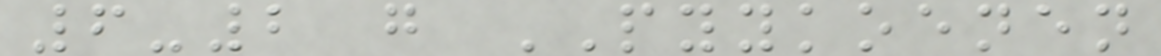6-2 g PYYKOENEN
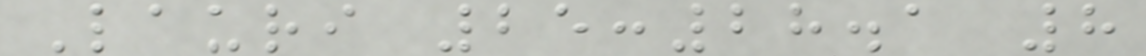Lauri 25:28.1 8
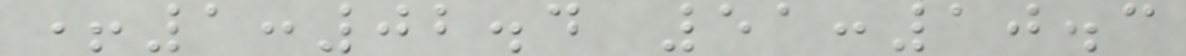+1:02.4 51:10.3
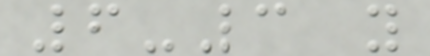6-3 y
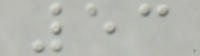53
